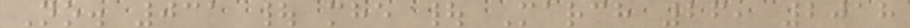No. 031 | mhe | March 26, 2018
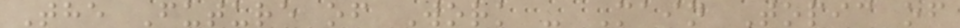The Future of Work - Main Topic of
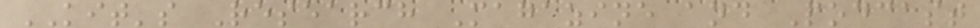KIT's Research Magazine and Podcast
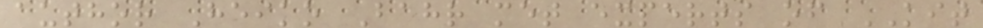author Heiko Bahr met experts of KIT
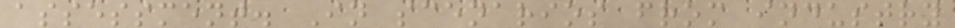assessment. In scenarios from industry
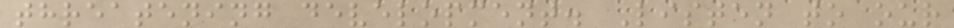threatening development. Listen to our
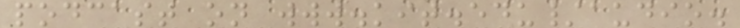podcast on www.kit.edu/audio.
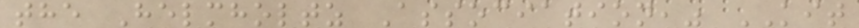the Helmholtz Association," KIT
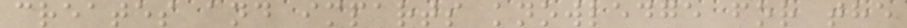creates and imparts knowledge for the
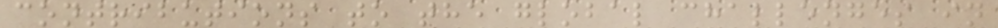contributions to the global challenges in
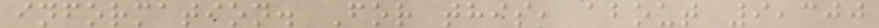information. For this, about 9,300
